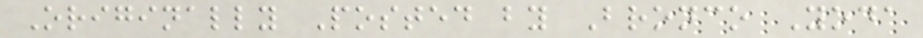Originally Posted by Bronco Yoda
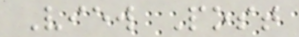View Post
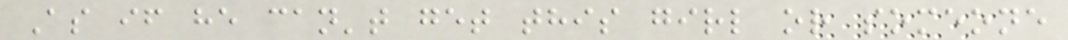As if he can't get this girl or someone
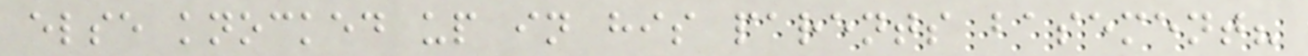else knocked up in his parents basement?
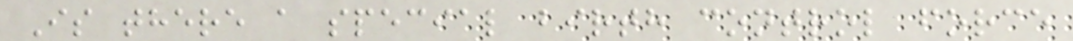Is there a special birth control force
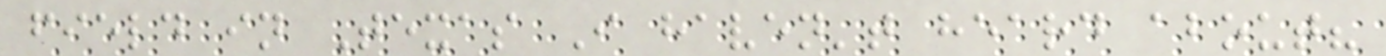field in Texas I haven't heard about?
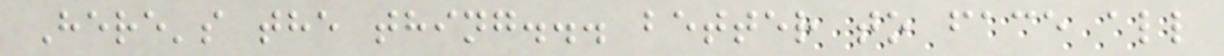Here's the thing... better to face all
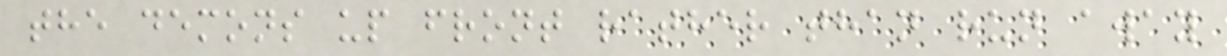the demons up front rather than run away
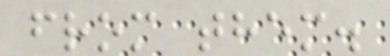from them.
